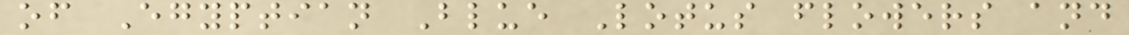of Egyptian Blue Lotus flowers and
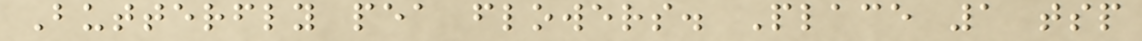Butterfly pea flowers. Place 1 tsp
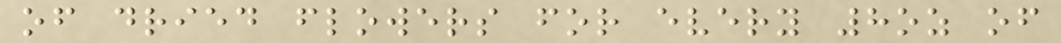of dried flowers for every 8oz of
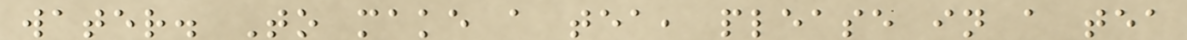water. To make a tea, please in a tea
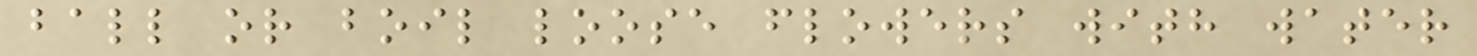ball or boil loose flowers with water
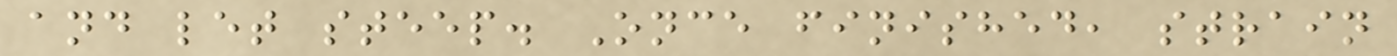and let steep. Once finished, strain
